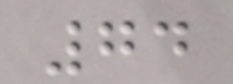74
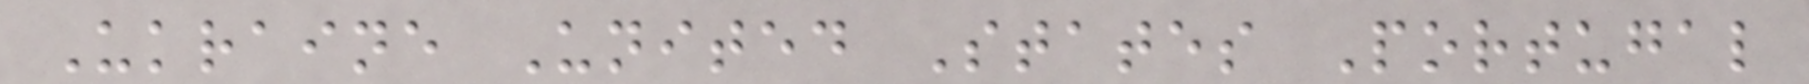Ukraine United States Portugal
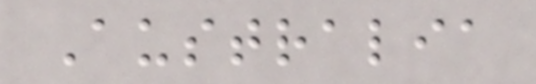Australia
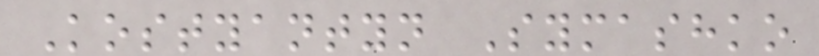Kostyantyn Symashko
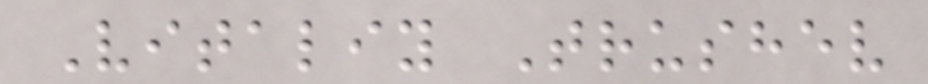Vitaliy Trushev
